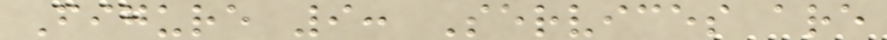Figure 9: Services are
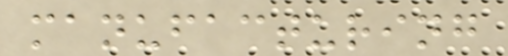manufacturing
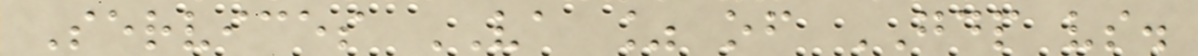Services VA % of GDP vs.
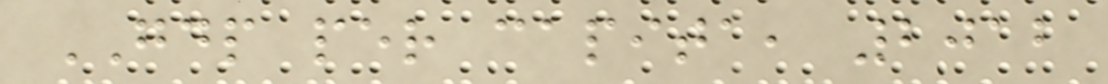GDP per capita, 2012
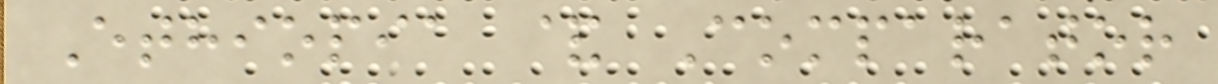Ethiopia & Comparator
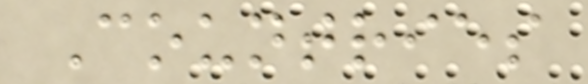Countries
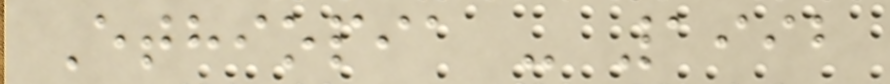Ethiopia - 1992
